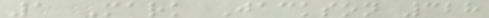1 Mark Jackson 328
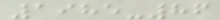1985-86
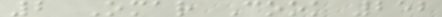2 Omar Cook 252
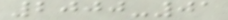2000-01
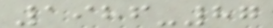1986-87
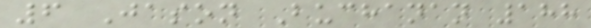6 Jason Buchanan 188
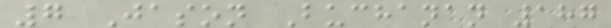7 Jason Buchanan 187
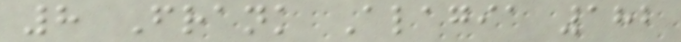8 Frank Alagia 182
